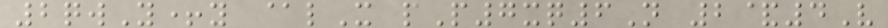2qwY+y @lX pP7xq6N 2&4V
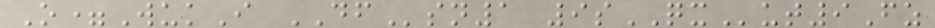O=WukI DFsn1 9sQXut9Fz
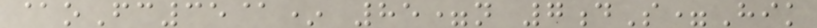@oFc35@* 85=n 7dS=Hik
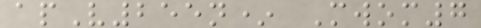apV255n* Mwom7
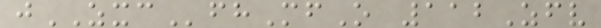jZXCfhMfO 112Zfv
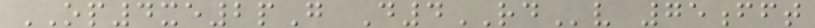OP4xe2pG D4RDv 75fft
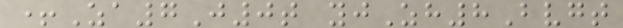+Za7J0t yjZh8Bvgt
